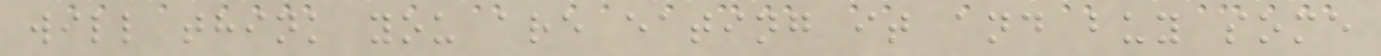will think you are eating it and buy some
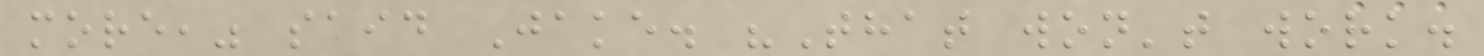more," said Jake. "That won't work.
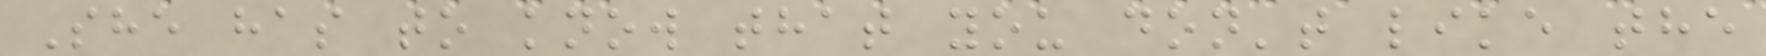She has to know that you don't like the
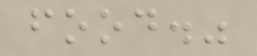food."
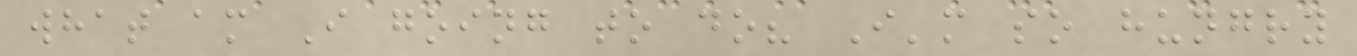what am I going to do? I'm so hungry
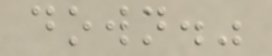down."
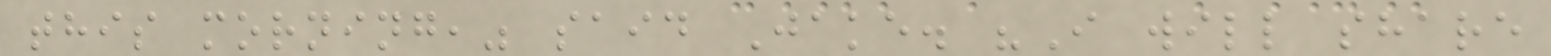this morning," said Jake. "I will share
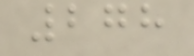278
